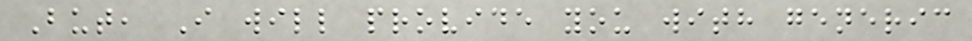But, I will provide you with generic
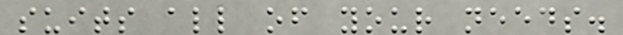suits all of your needs.
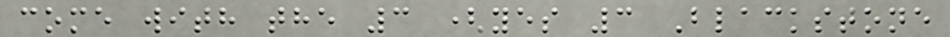come with the 3 (yes 3 Blackstone
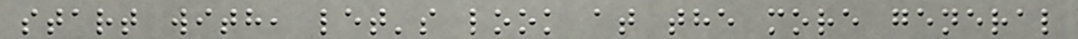start with, let's look at the more general
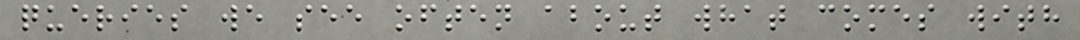queries we see often about what comes with
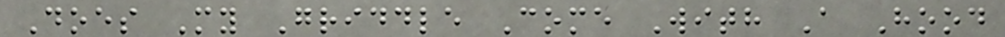Does My Griddle Come With A Hood
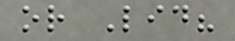or Lid?
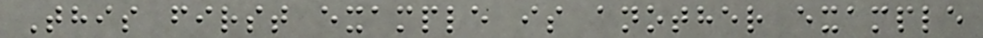This first example is another example
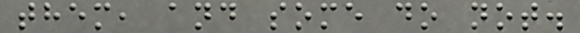them, and some do not.
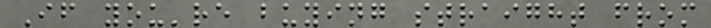If you're buying straight from
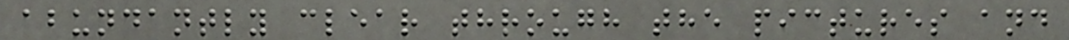abundantly clear through the pictures and
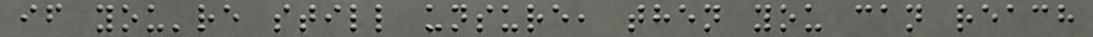if you're still unsure, then you can reach
